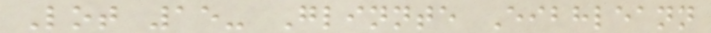Lot 15- Glinnte Eibhleann
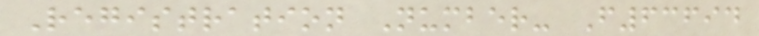Registration Number- F63694
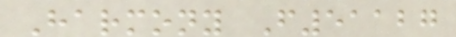Harmony F51127
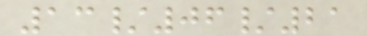13/06/21
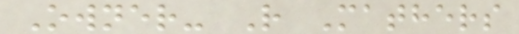Owner- R Mathers
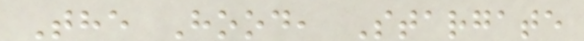The Hood, Stargate
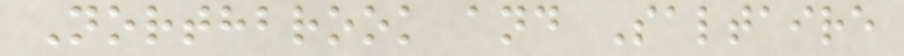Northbrook and Saltaire
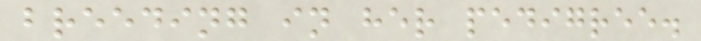breeding in her pedigree.
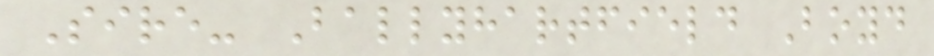Sire- Ballyhartfield Boyd
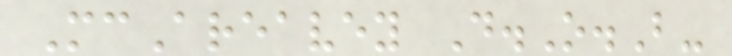McAreavey D.O.B-
